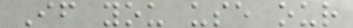If you use our
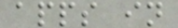apps in
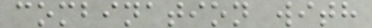combination with
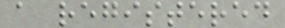a registered
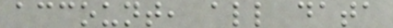account, all data
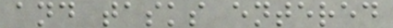and tasks entered
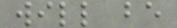will be
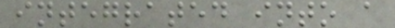integrated into a
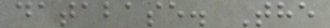database. The
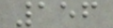156
